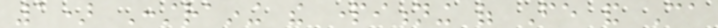1) Constraining the partitioning of Fe and Ca
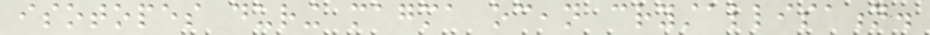isotopes during magma ocean crystallisation.
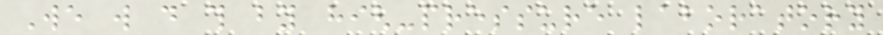We will do this by high-pressure laboratory
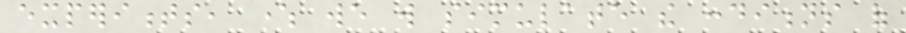experiments, where we will simulate the conditions of
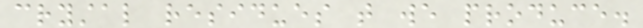crystal residues that we produce.
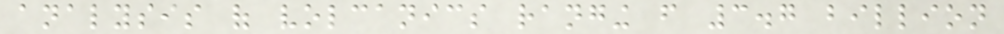analysis of volcanics ranging from 3.7 billion
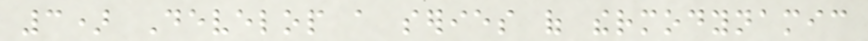3) Develop a series of thermodynamic
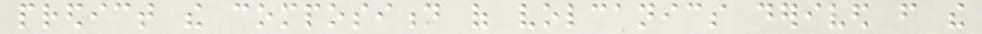predict the composition of volcanics derived from the
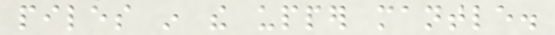piles in the upper mantle.
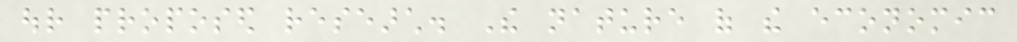our proposed research. The nature of the economic
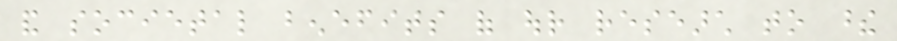and societal benefits of our research to these
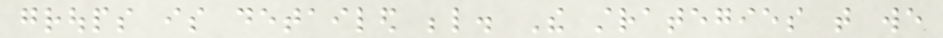groups is detailed below. The strategies that we
